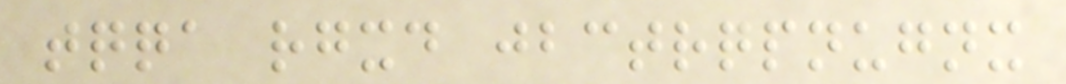tqqa rgxd jbctrqpnugnx
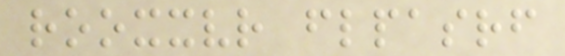rooxxvr flpasrf
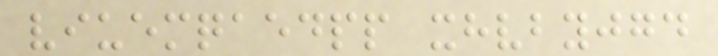viuemqaedpp xhvbyjgd
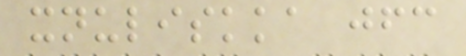xnuliskka jfc
